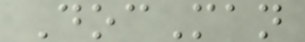DocMan
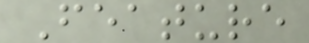Feature
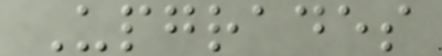Upgrades
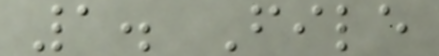1. File
